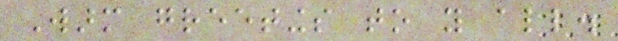Warm greetings to you all.
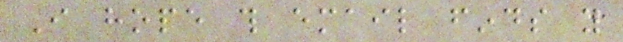I hope this email finds you
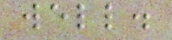well.
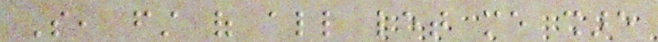So, first of all let me share
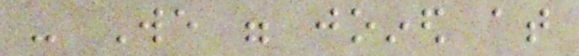- We were joined at
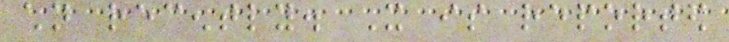children recently. It is reported
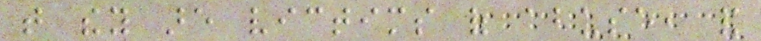that they are victims of abuse, and
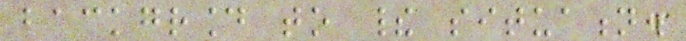background to their situation.
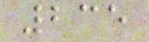235
